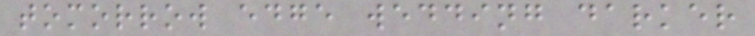tomorrow edge wedding darker
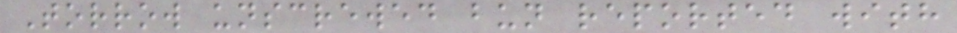Torrow unscrewed bun reported with
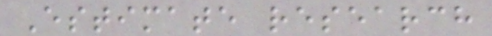Estimate research
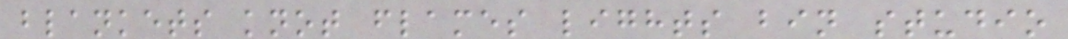blankets knot flames lights bin studio
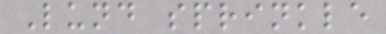Lund sprinkle
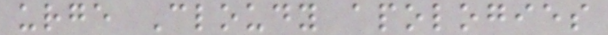urge Cloudy apologies
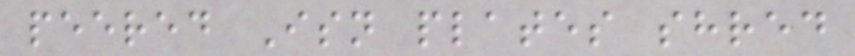peered Isn plates shred
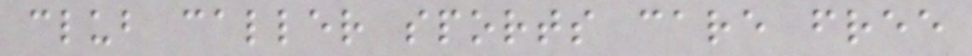club caller sports care free
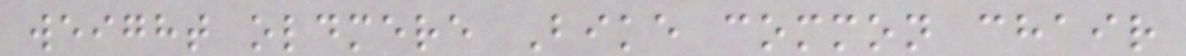weight oldmere Bike common chair
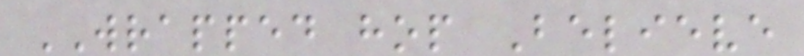WRAPPED hop Believe
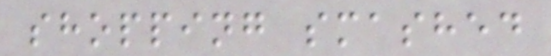shopping smashed
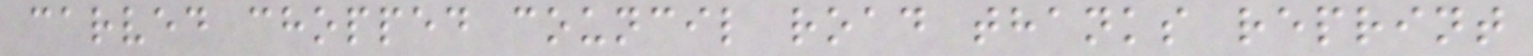carved chopped council road thanks reprint
